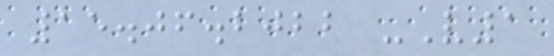15.06.2022 -V1
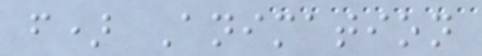f) Animation
